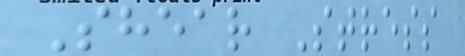Shear Stress
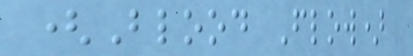(Blood Flow)
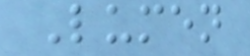Lumen
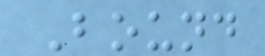Bound
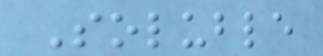Soluble
